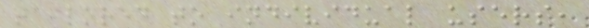tailored to individual users,
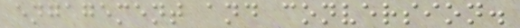engagement and conversion.
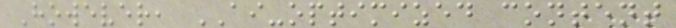However, AI-optimized content
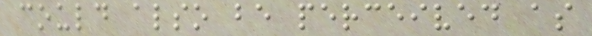could also be perceived as
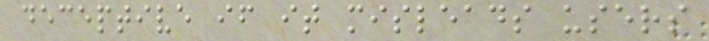deceptive if it misleads users
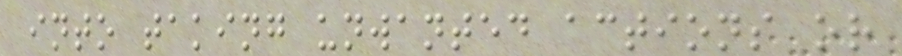into taking unwanted actions or
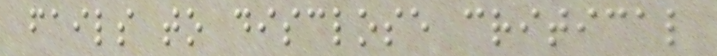fails to disclose critical
